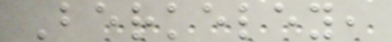Berkeley,
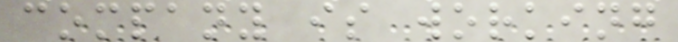company is working
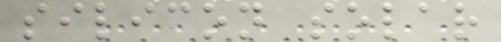silicon solar
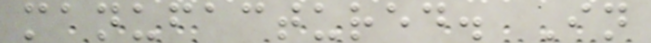manufactured. In
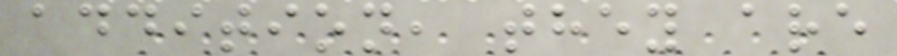addition, they are
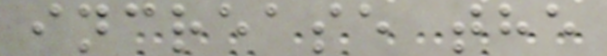increase the
